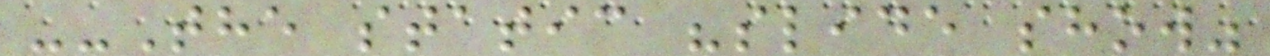--The static "slide show"
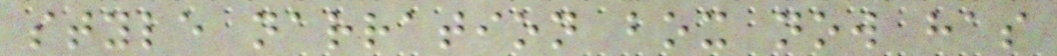style narration box now has
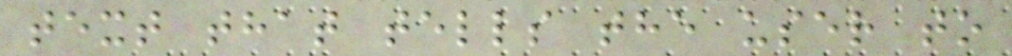text that tells the user to
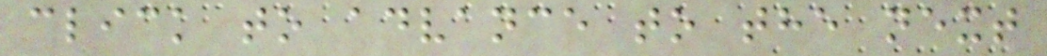click to advance to the next
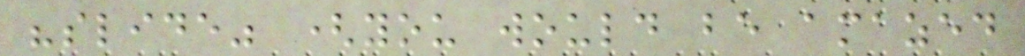"slide" (you would be amazed
